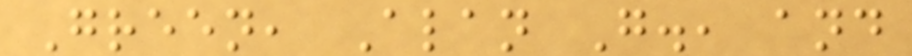Green, Alan G., and
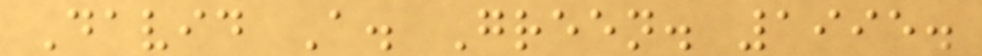David A. Green. 1995.
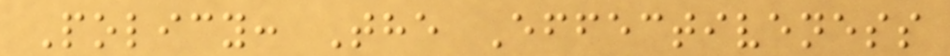Policy: The Effectiveness
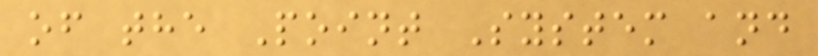of the Point System and
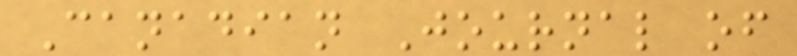Canadian Journal of
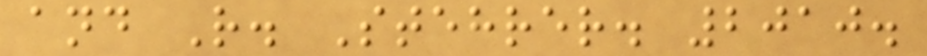and R. Stehrer. 2010.
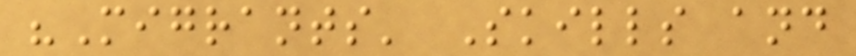"Migrants' Skills and
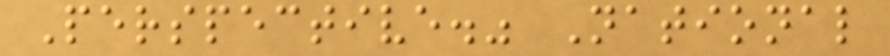Perspective." National
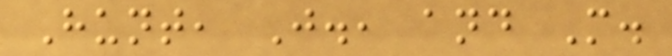Hunt, J., and M.
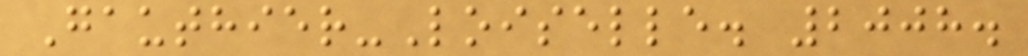Gauthier-Loiselle. 2008.
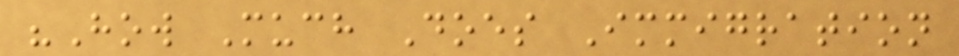"How Much Does Immigration
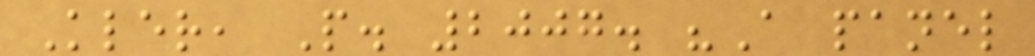Kler, P. 2007. "A panel
